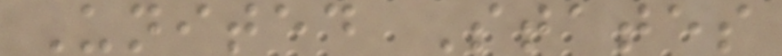United States
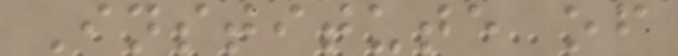Institute of
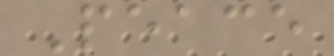Peace
